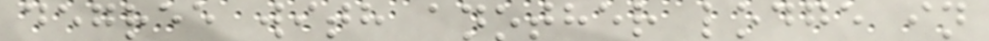degree with another lodge in
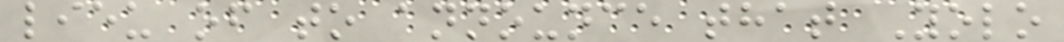lieu of to announce that Yolo
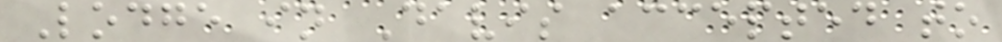Lodge in Davis accepted to
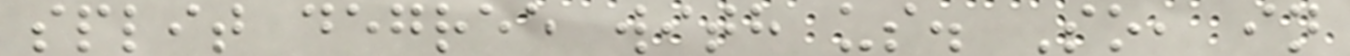split degree with us. So, in
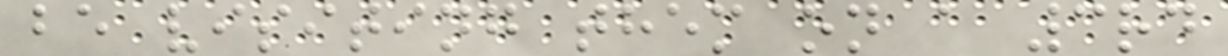be visiting them on a 3rd
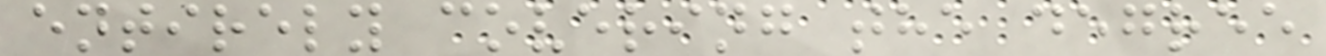entirely covering the degree
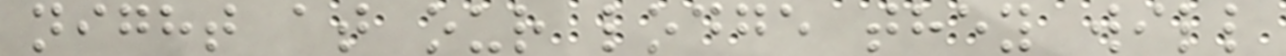night at our lodge they will
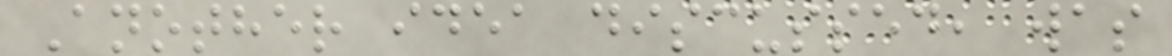Another idea discussed, was
